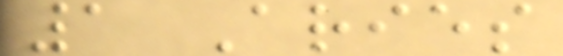1 Aries
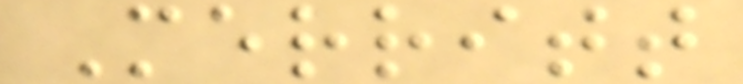Merritt
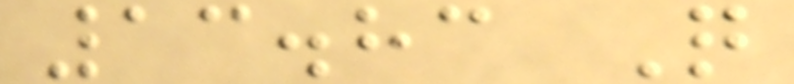13.83 Q
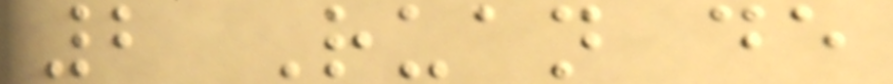2 Ruan de
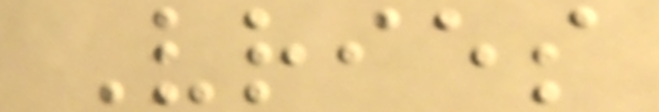Vries
